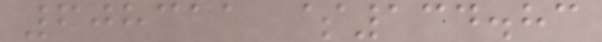608311 $134.83
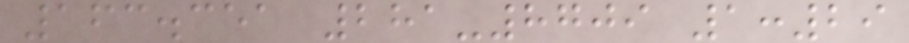163.351 281-8709 1:29
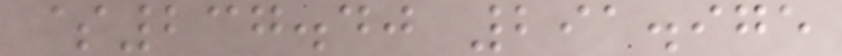$237.40 291.975
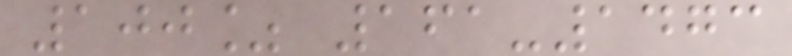100% 161-1473
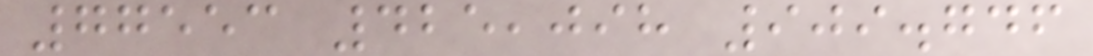77553 425,098 909.746
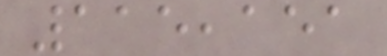115,151
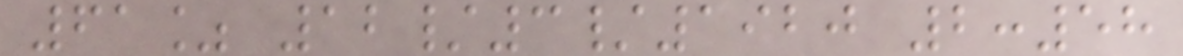61% 12/3/1920 2:58
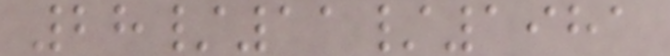28/11/1981
